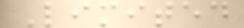Limited
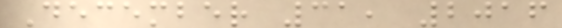December 31, 2016
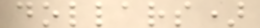dollars)
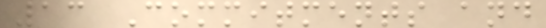13 Commitments and
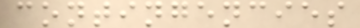contingencies
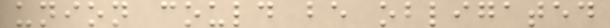union could be obligated
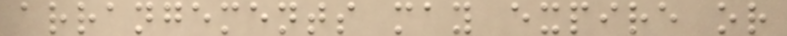arrangements may expire or
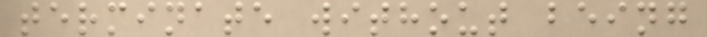terminate without being
